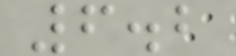6.2
